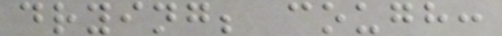drying; cough:
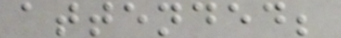attended;
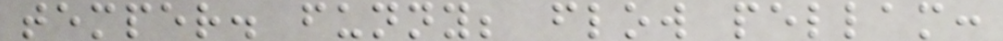temper. funny; flow pellam:
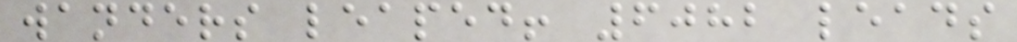wanders leaped! 6082 leads
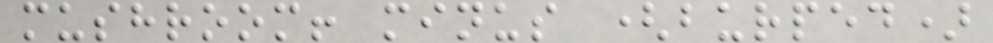mushroom! minus (burped)
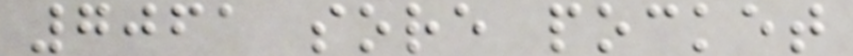7061 sore pocket
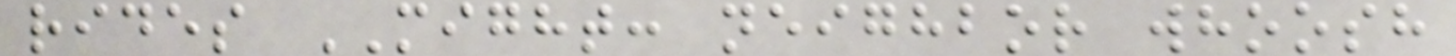rides MIGHT: neighbor whoosh
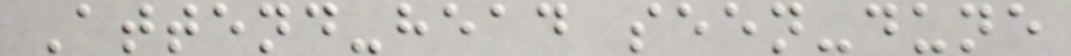Attend-head seen-dune
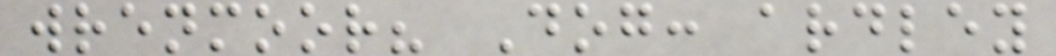wrenmoor? Dog: ardley
